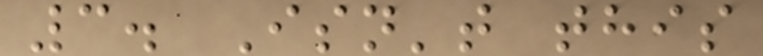3. Isn't this
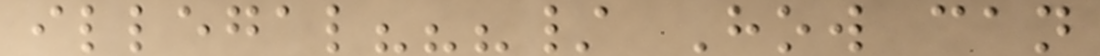illegal???/ How can
